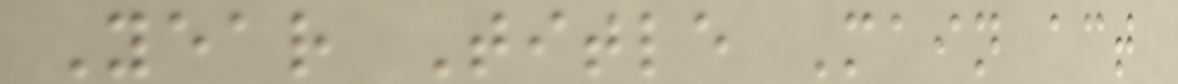Year Title Main act
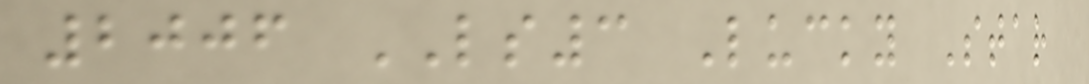2006 LS3 Lucky Star
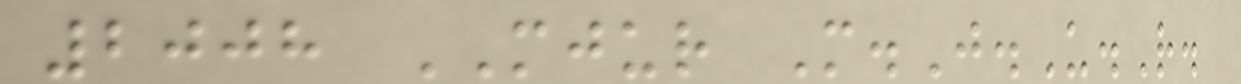2008 MJUR M.J.U.R.
